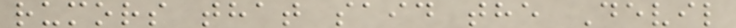rumors that said the Devil
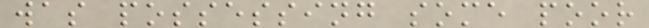was possessing some poor
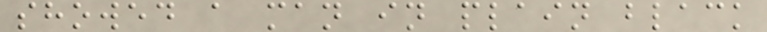showed a man in plain black
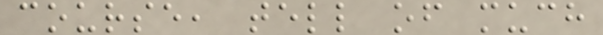course, tell of much
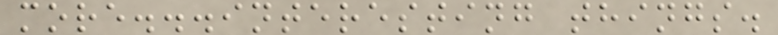more...interesting things.
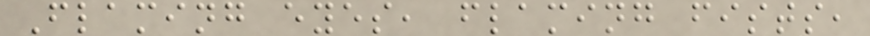Flaming eyes, flaming fists,
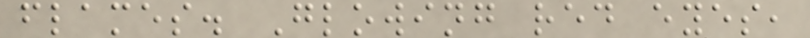flames. Glowing red eyes,
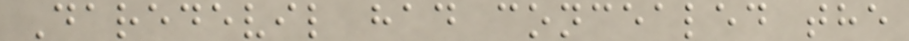Daredevil had concealed the
